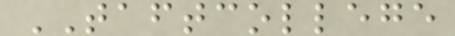TAFTCOLLEGE
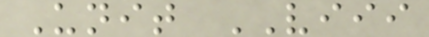Unit VIII
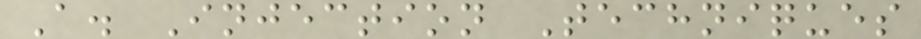A. Injection Techniques
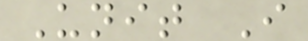Unit I
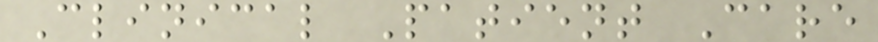Clinical Patient Care
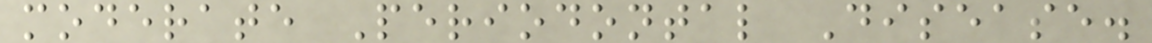moderate Periodontal Disease.
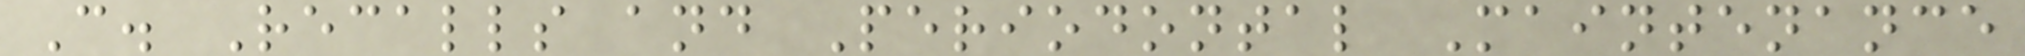C. Recalls and Periodontal Maintenance
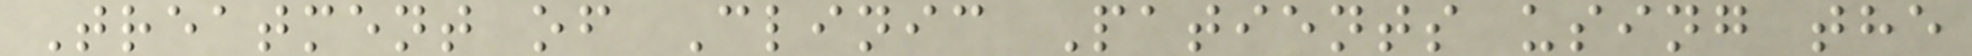Treatment of Clinic Patients using the
